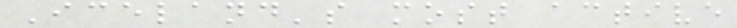Iceland's most active
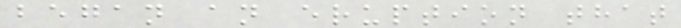began an eruption that
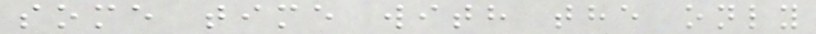some time with the only
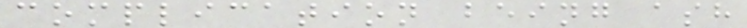complication being ash
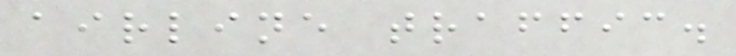airline traffic.
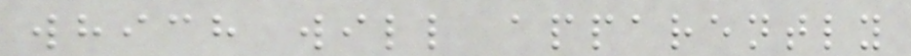which will apparently
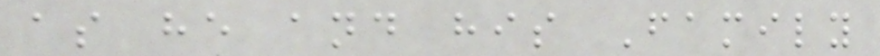as he and his Family
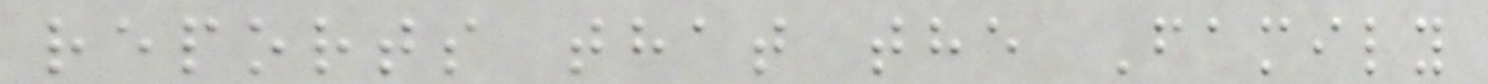reports that the Family
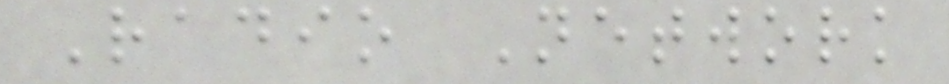Radio Network
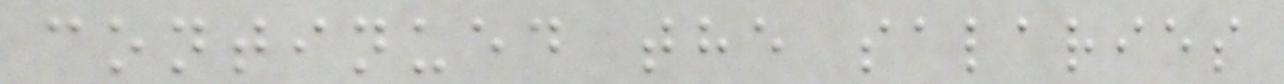continued the salaries
